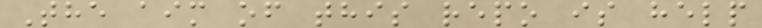The aim of this repo is help
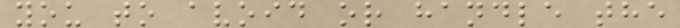you to avoid or handle the
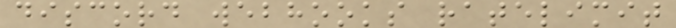discord webhooks ratelimit
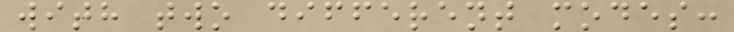with two different modes:
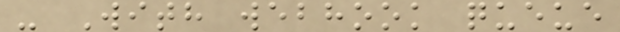- With webhook queue
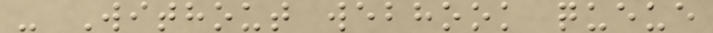- Without webhook queue
